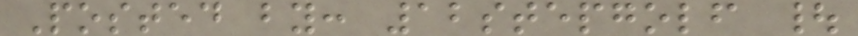Posted by: 12stepgolf |
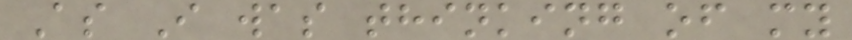As I was thinking of my
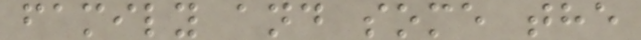family and some the
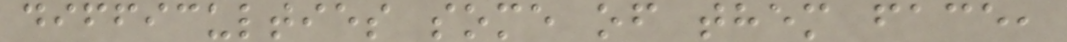difficulties some of them face,
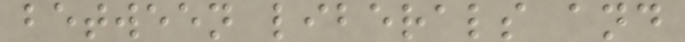between liberals and
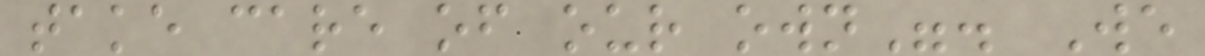take care of our own". We
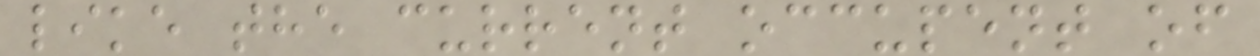like the current occupent of
